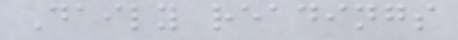Daily readings
